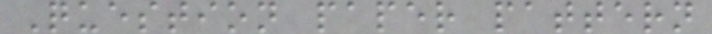Question paper pattern
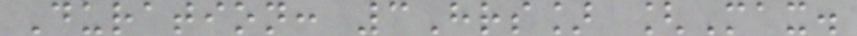Duration: 3Hrs] [Max.
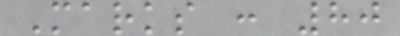Marks : 80
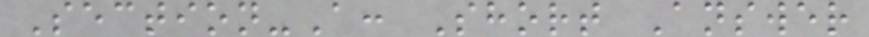Section-A: Short Answer
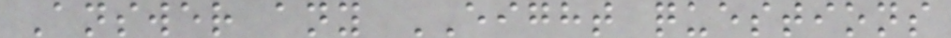Answer any EIGHT questions
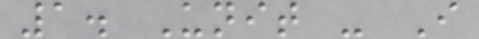1. Unit - I
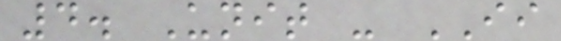4. Unit - II
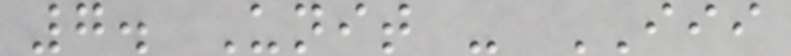7. Unit - III
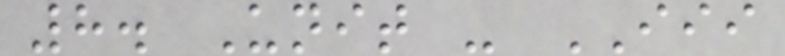8. Unit - III
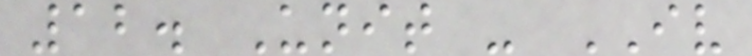12. Unit - IV
